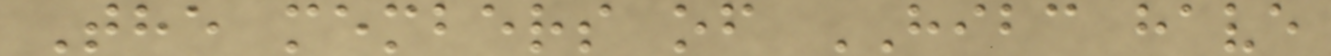The members of HIBC have
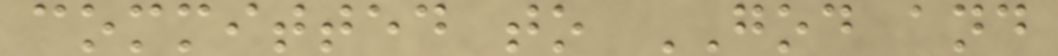committed to GOD and
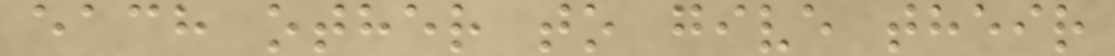each other to give their
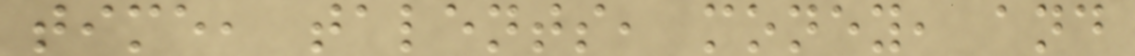time, talents, money, and
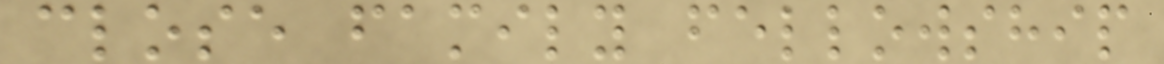close family fellowship
